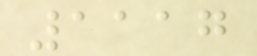1117
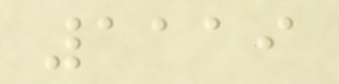1119
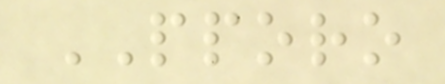PPORO
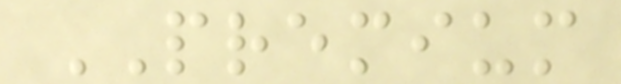PREMIUM
